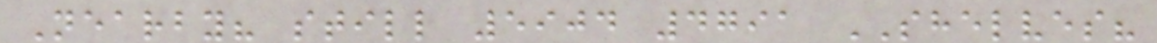Nearby? still 5904 4791 SHELVES?
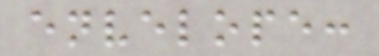envelope:
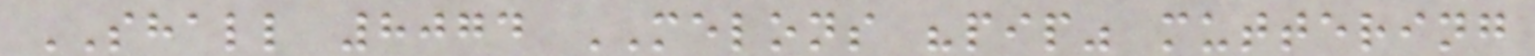SHALL 8074 MELONS "pip" muttering
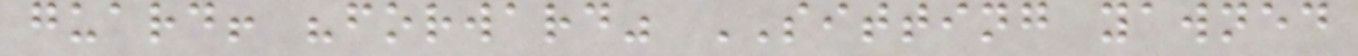guard! "forward" SITTING yawned
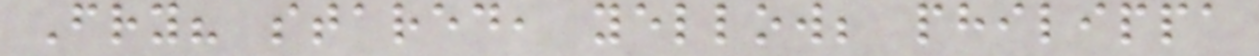Fry? stared, yellow; philippa
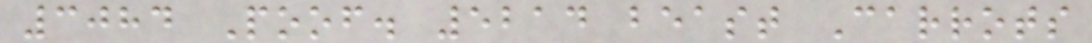3084 Poof. 5214 beast Carrots
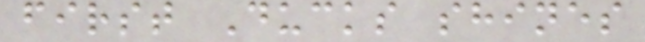first Ducks shines
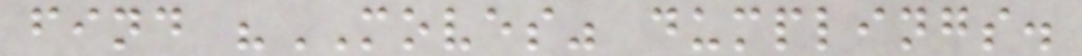find "MOVES" dumplings.
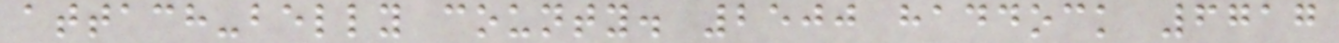attach-belly county. 2500 haddock 6717
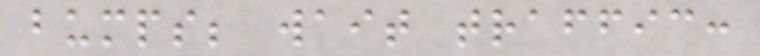bumps; wait traffic:
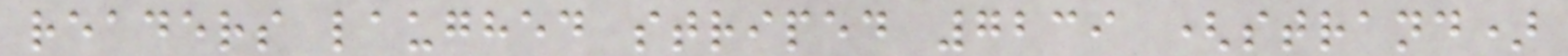readers laughed striped 7239 (strand)
